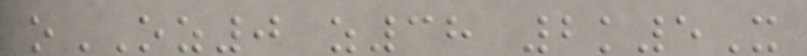oOZ0 z38 2k5X
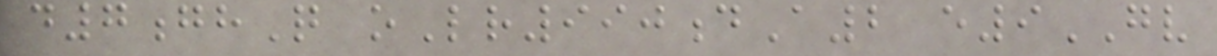d7ghQ oLr990dA2 e9GV
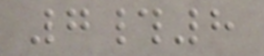7#8
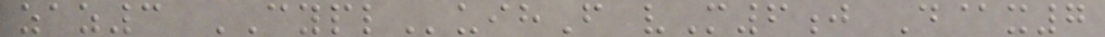zaz3 CYPLuihF vM6j D@x7
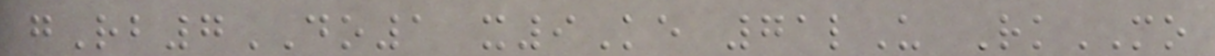gRb7DO1 x9Ke 71lU RkMO
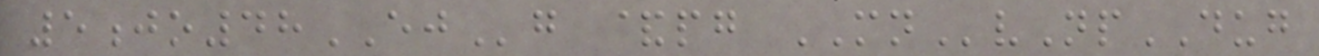5jo48EJg &pg MNvNpDUG
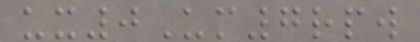ux0Um7rpw
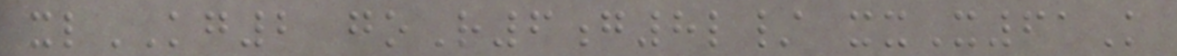xlKG2 goR6g8l/ xxX61K
